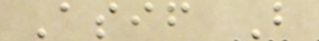Asif B
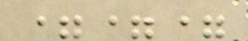===
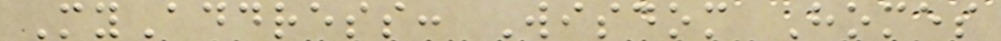MyAddress: Wisdom Homes
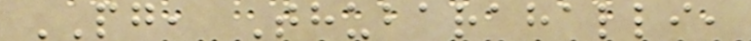PG, Thubarahalli,
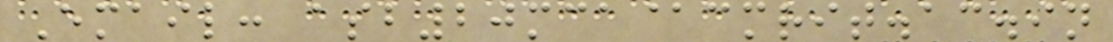Email: asb20mca@cmrit.ac.in
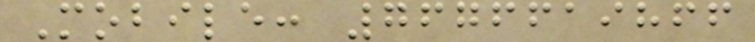Mobile: 7676619866
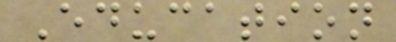Education
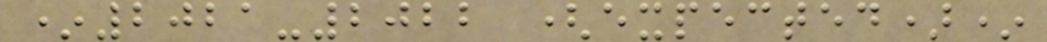*2021-2022 (expected)*
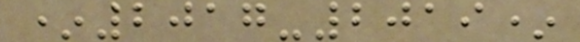*2017-2019*
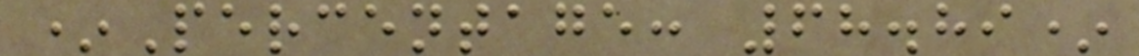*Percentage: 68.89*
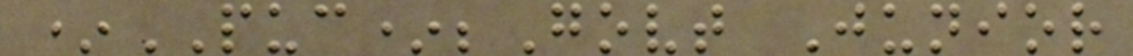*PUC*;Govt Junior
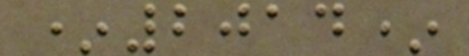*2014*
